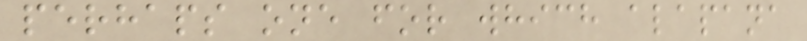perhaps one for which alapana
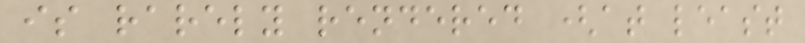is rarely rendered (at least
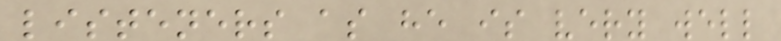listeners as he is very well
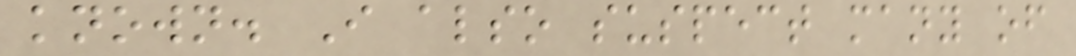known. I also suspect many of
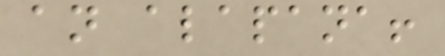an alapana!
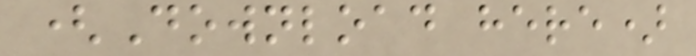(Download here)
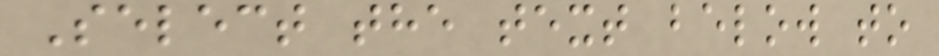Select the text below to
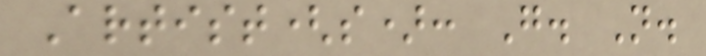Artist(s): G. N.
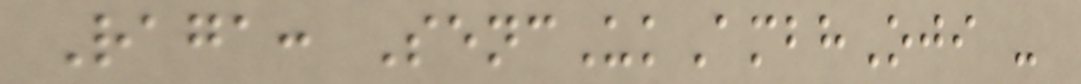Raga: SencUkAmbhOji -
